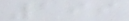199
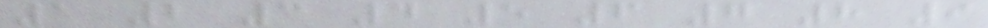1 2 3 4 5 6 7 8 9
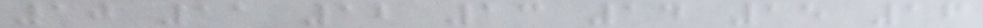10 11 12 13 14 15 16
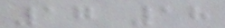17 18
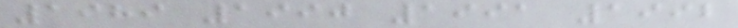1989 1990 1991 1992
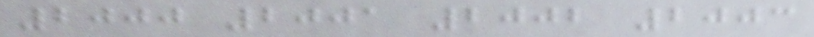2000 2001 2002 2003
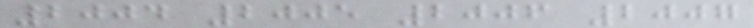2004 2005 2006 2007
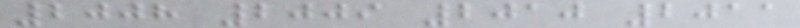2008 2009 2010 2011
